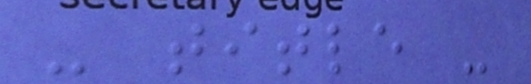- title -
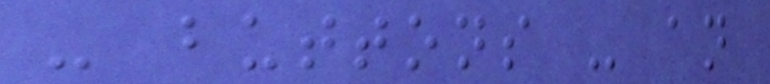- buttons - an
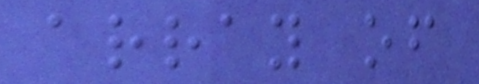array of
